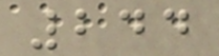244
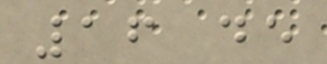16 de
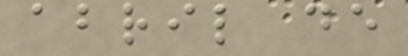abril de
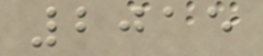2015
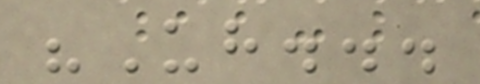"Uh...
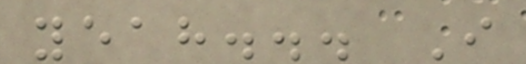yeah... I
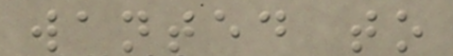wanted to
